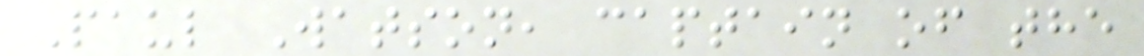Paul Watson, captain of the
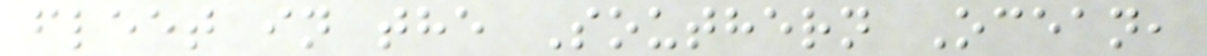fleet in the Southern Ocean,
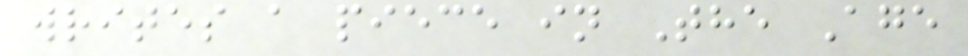writes a piece in The Age
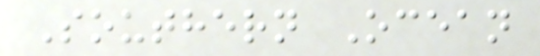Southern Ocean
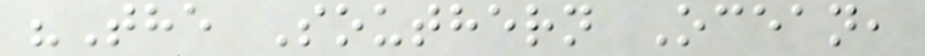"The Southern Ocean,
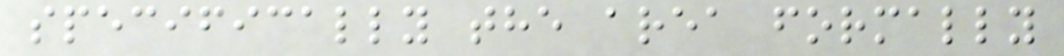specifically the area formally
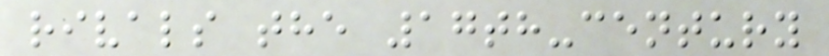rivals the 17th-century
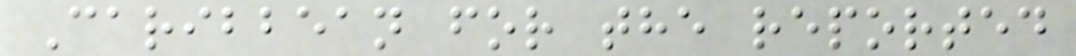Caribbean for the reported
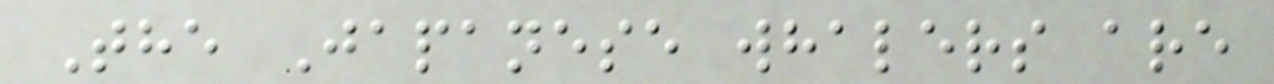The Japanese whalers are
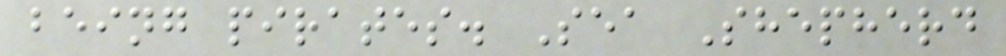being pirates. Sea Shepherd
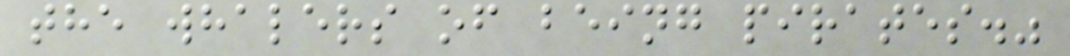the whalers of being pirates."
